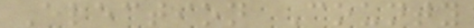Election County
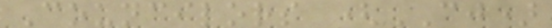Councilors (CJ)
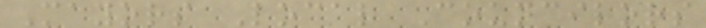Mayors Local Councilors
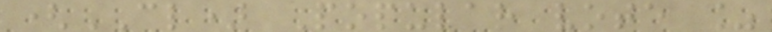(CL) Popular vote %
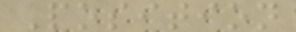Position
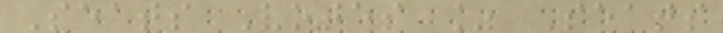Seats Votes % Seats
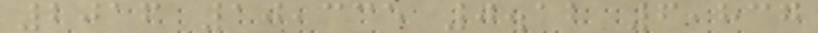2016 10,335 0.12 6,837
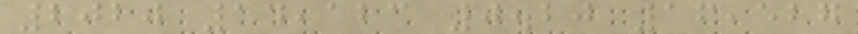2020 14,123 0.20 16,527
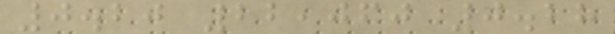0.20 22,060 0.28
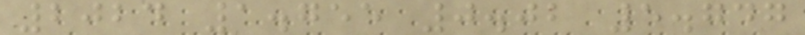2024 1.755 0.02 5.747
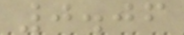0.06
